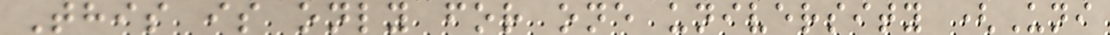This is only for one university (Uni
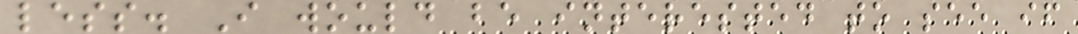less. I would be interested to see if
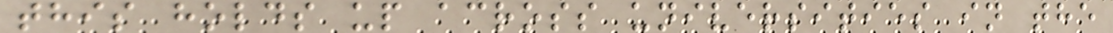this holds up across universities in the
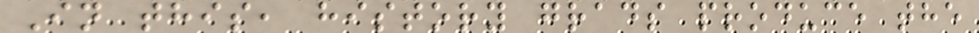In this, history grads produce the
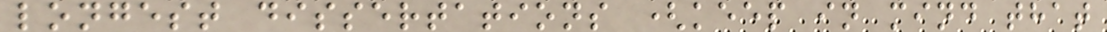longest dissertations (keep in mind that
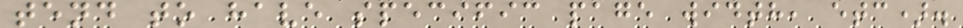tend to have specific page width, etc).
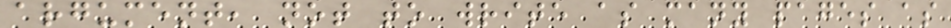argument, not to write as many pages as
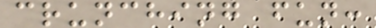crunching fun:
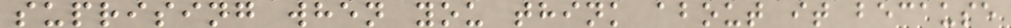suprising when you think about it because
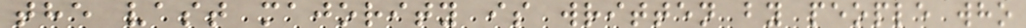the vast majority is written by people who
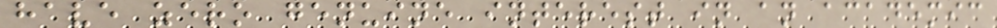have zero genuine interest in an academic
